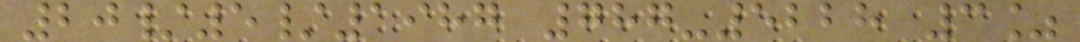20/5/1987 787-5228 3%
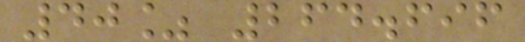40% 264.696
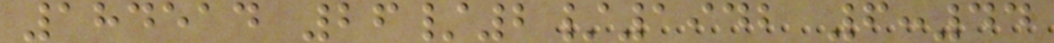184514 26/2/1942 6:44
